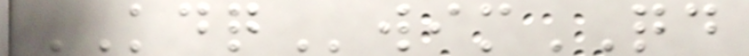KDQwimQD
